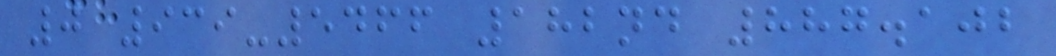0 939-5466 182nd 887.102
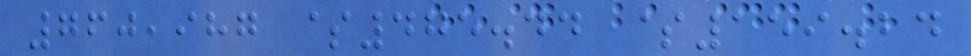760,987 $475.44 $159.24
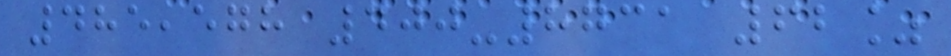485,578 400-8731 62%
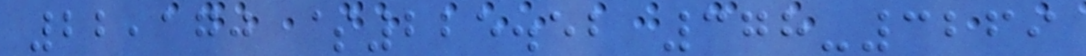22,170 $225.52 378-3269
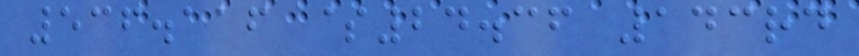536.116 $24.36 143rd
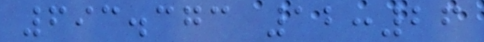693.373 12:26
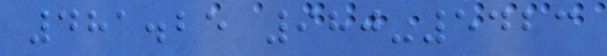481.25 980-5423
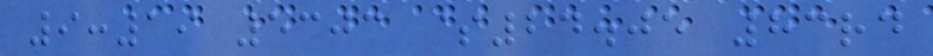9:19 5303 $24.05 83rd
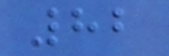82
